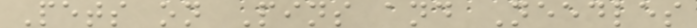Pets on Pins and Needles
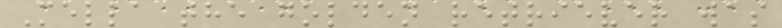Mella the golden retriever was
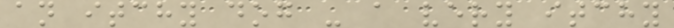an itchy dog - a very itchy
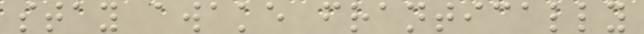stay awake frantically
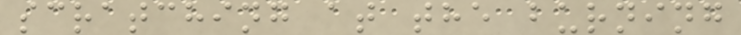scratching at the burning
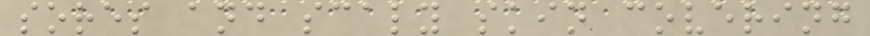sores and scaly skin covering
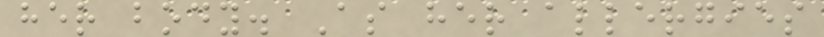her body. As her allergies
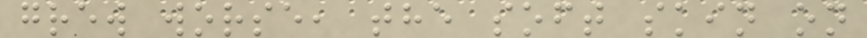grew worse, the soft skin on
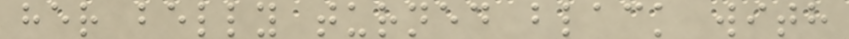her belly turned black with
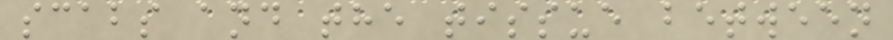scabs and the tissue between
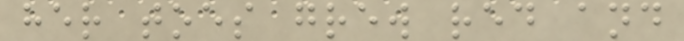her toes grew red and
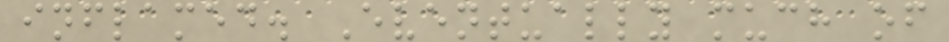inflamed. Eventually much of
